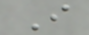I
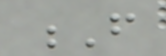F
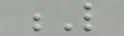L
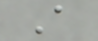A
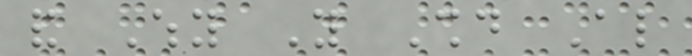and Why You Should Also
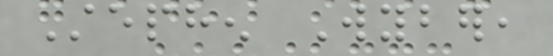Stephen Wyber,
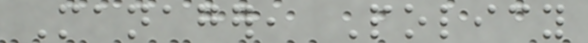Manager, Policy
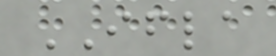IFLA
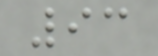93
